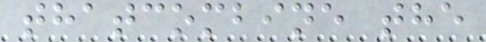thatcombine the
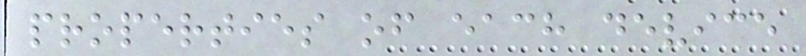properties of each device
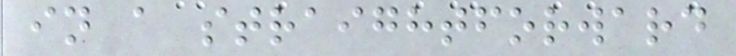in a straightforward
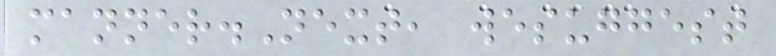manner.Next, wesuggest
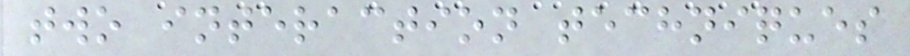two interaction techniques
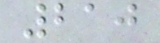210
